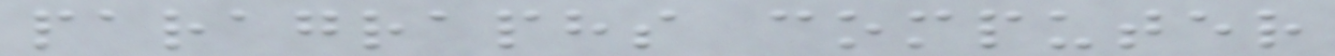paragraphs computer
